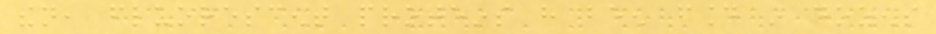then, fluorescent proteins have been found in dozens
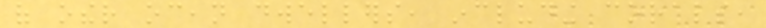of other ocean dwellers, including corals,
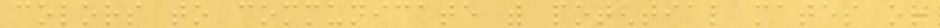colors to communicate with potential mates or
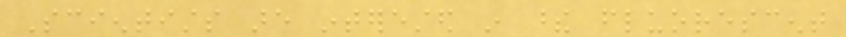Scientists are interested in these fluorescent
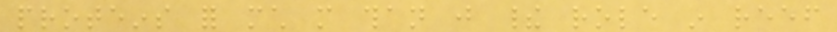proteins for much more than just their role in reef
